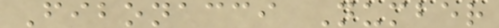Fibonacci Number
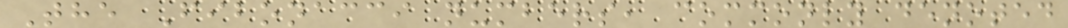The Fibonacci numbers, commonly denoted
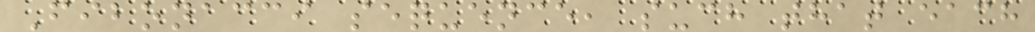Fibonacci sequence, such that each
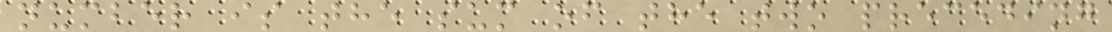number is the sum of the two preceding
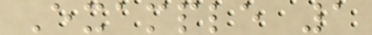Example 1
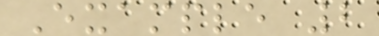Example 2
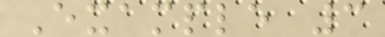Example 3
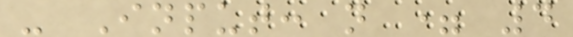- Input: n = 4
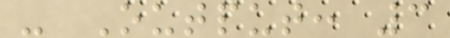- Output: 3
